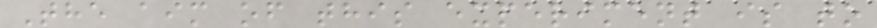The aim of this experiment is to
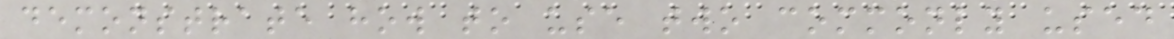demonstrate how to use two commonly used
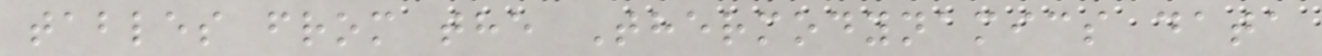tables from the Thermodynamics data
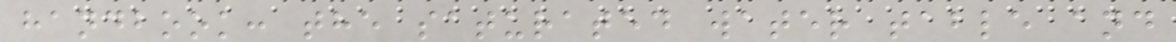handbook: the saturated water table and
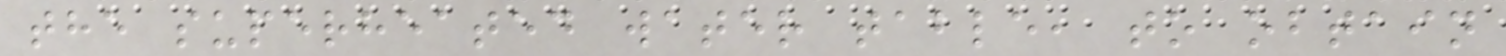the superheated water table, to obtain
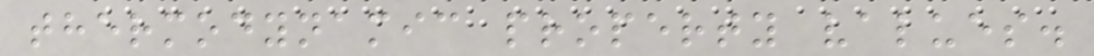thermodynamic property values.
